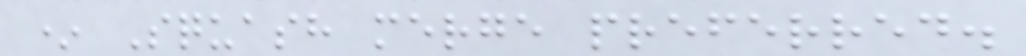* Squash merge preferred.
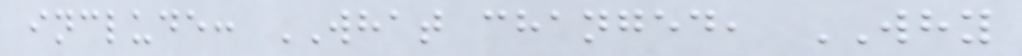include: WHAT changed, WHY
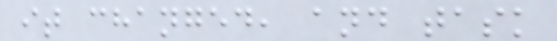it changed, and task
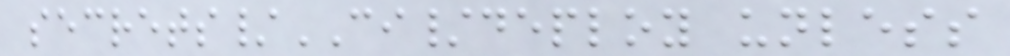secrets/CI/deploy unless
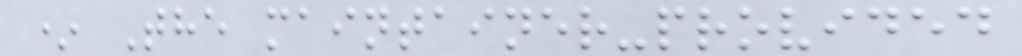* The maintainer-provided
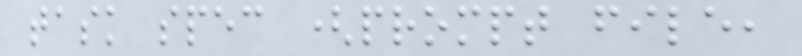task spec (prompt file,
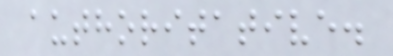authoritative.
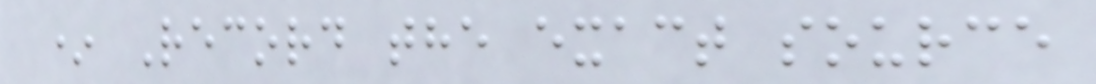* Record the exact source
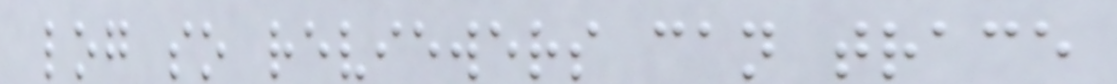log so reviewers can trace
